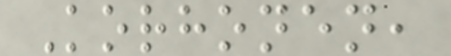Korhonen,
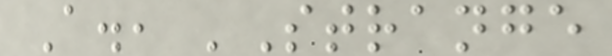A., 'Strange
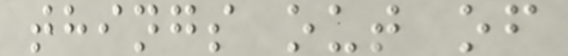things out of
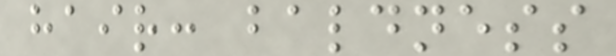hair: baldness
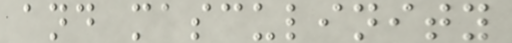and masculinity
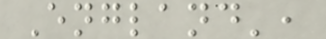England',
